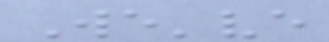We've
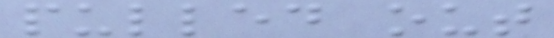pulled out
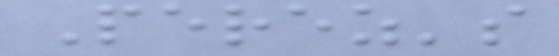Perez's
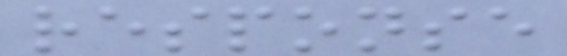response
